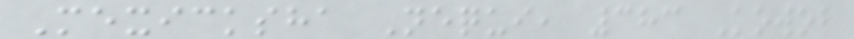Mexicksha Nequi, 383 Kowob
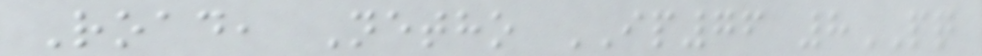Road, Netho IP76 8PQ
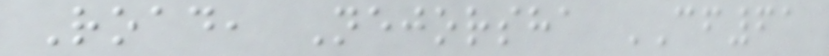Road, Nejorsha CF61
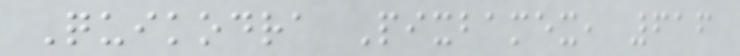Quikodra Pixbamex, 616
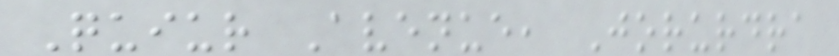Quiur Avenue, Jorurdra
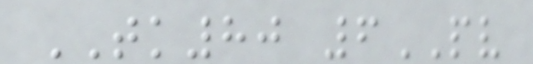TK80 6PV
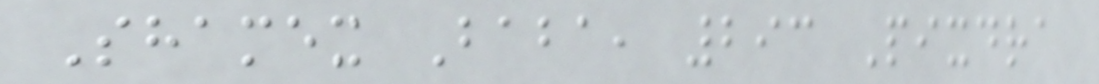Shamex Baba, 293 Pixdra
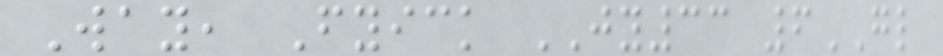Way, Fyick JY33 6GL
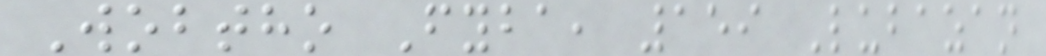Wobtho Fyba, 159 Lubazan
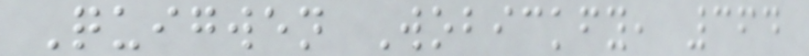Quigwen Wobickfy, 364
